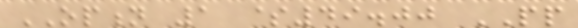OPTION 1 $49.00 PP
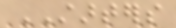STARTERS
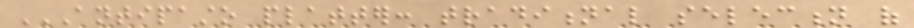ANTIPASTO PLATTER: TRADITIONAL SELECTION OF
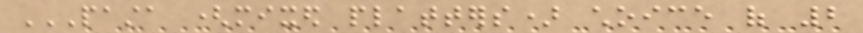PASTA (MIXED PLATTERS) CHOICE OF 2
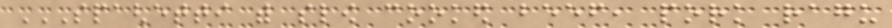SPAGHETTI WITH SLOW COOKED BEEF, PORK RAGU
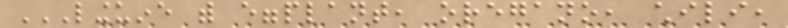LINGUINE WITH EGGPLANT, OREGANO, CHILI,
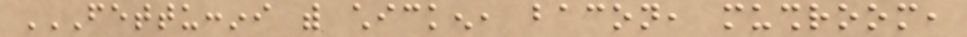FETTUCCINI WITH CHICKEN, BACON, MUSHROOM,
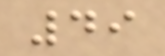49
